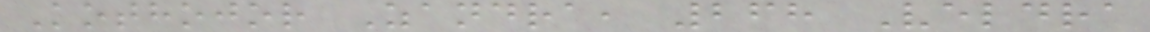Kothojor Zandra, 268 Veldra
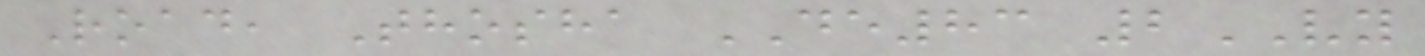Road, Thosha DE83 2VY
